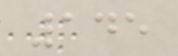145
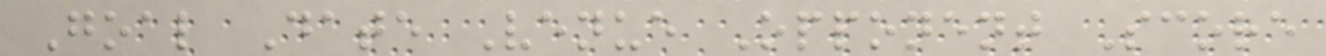Goal Date Venue Opponent Score
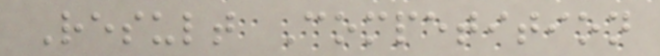Result Competition
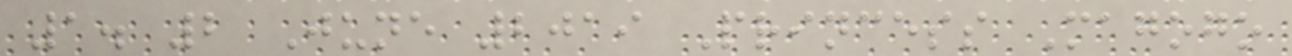1. 2 June 2019 Princess Magogo
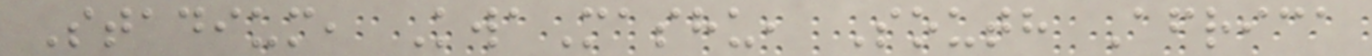Stadium, KwaMashu, South Africa
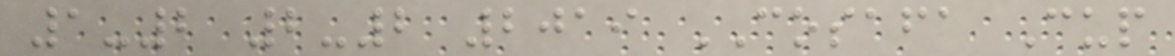1-2 2-2 2019 COSAFA Cup
